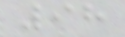98
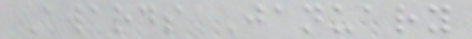Awards January
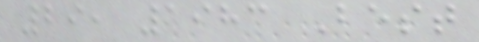29, 1983 Best
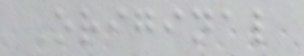Original
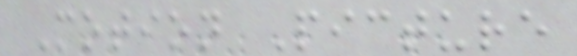Motion Picture
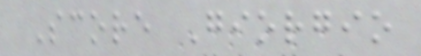Score Giorgio
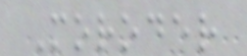Moroder
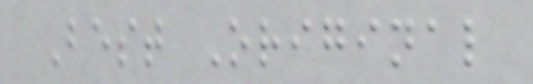Best Original
